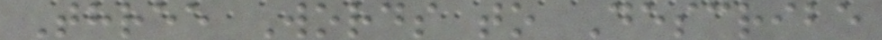Three Words to Describe
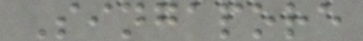Singapore
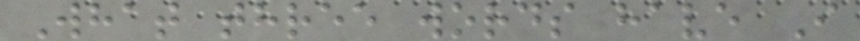What three words have I
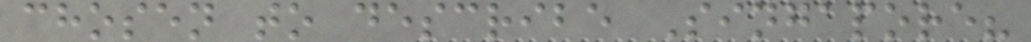chosen to describe Singapore?
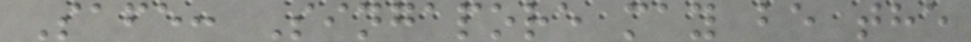Safe: Singapore may be the
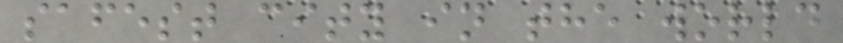safest city in the world
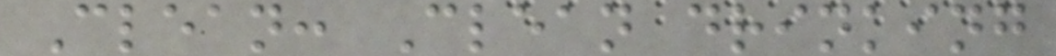Clean: Clean drinking
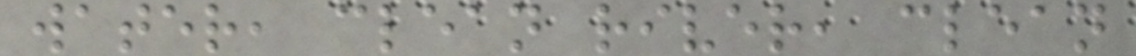water, clean river, clean
